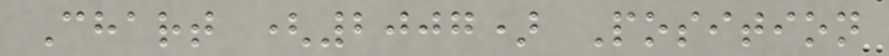Chart (2007) Position
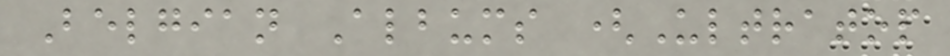Belgian Albums (Ultratop
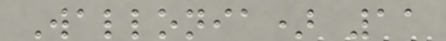Wallonia) 11
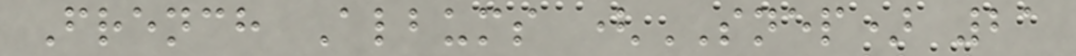French Albums (SNEP) 21
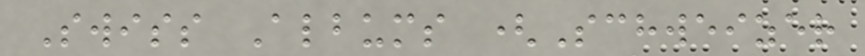Swiss Albums (Schweizer
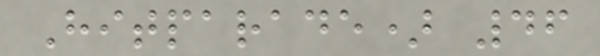Hitparade) 46
